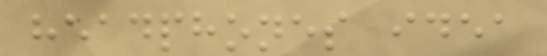headphones idea
